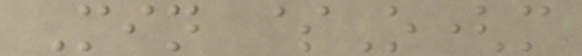Min $O(m
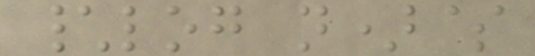\log n)$
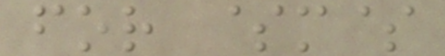for $m$
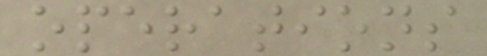operations
